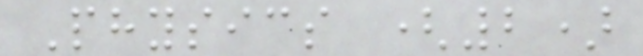Physics (2)
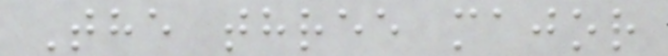The three major
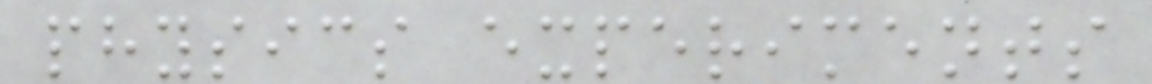physics experiments
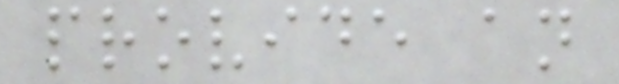provide an
